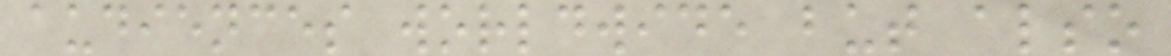audiences worldwide but also
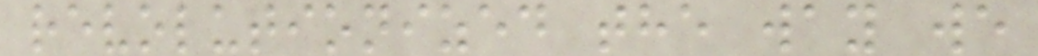revolutionized the way we
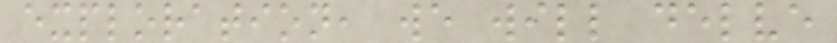exploration, we will delve
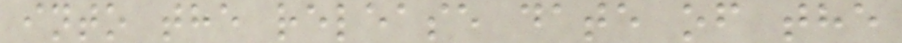into the release date of the
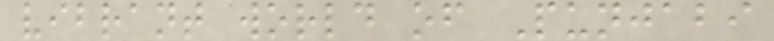vibrant world of Punjabi
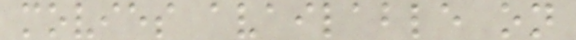movies available on
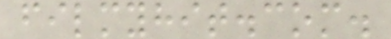filmyhit.com.
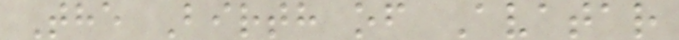The Birth of Avatar
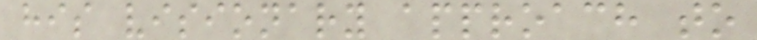his visionary approach to
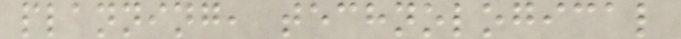planning, technological
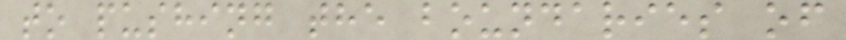to pushing the boundaries of
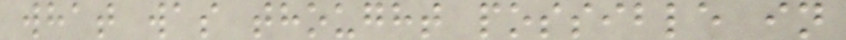what was thought possible in
